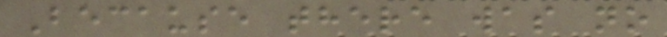Because there was no
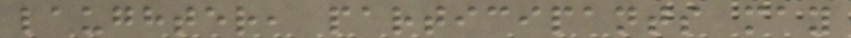laughter, participants may
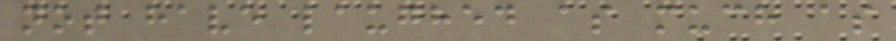not have laughed as much as
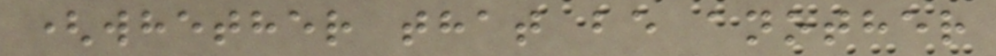(whether that be another
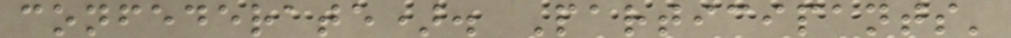confederate). Participants'
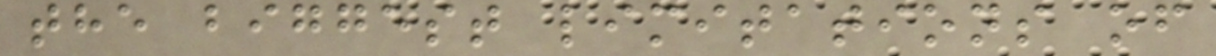the biggest limitations of
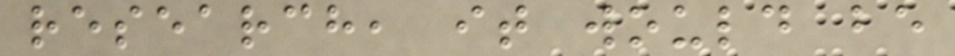research, it would be
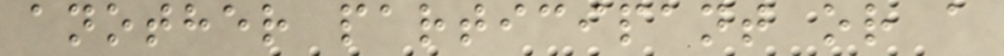another participant or a
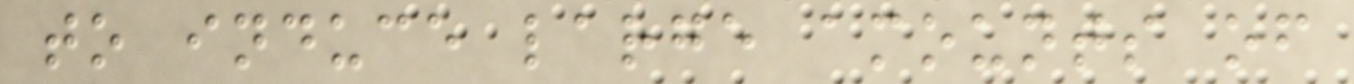to induce large amounts of
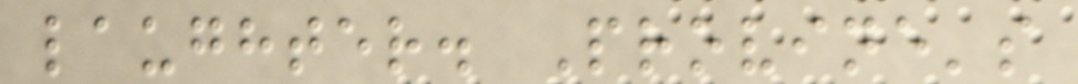laughter. Provine's
